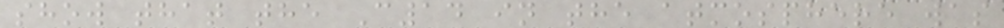show that the C14 in the atmosphere was
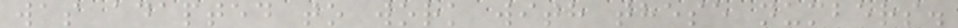was adapted to work with these numbers.
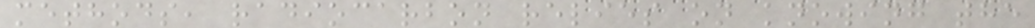methods, radiocarbon relies on knowing the
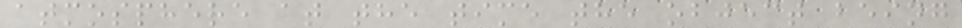atmosphere at the time the object being
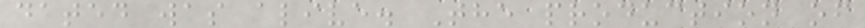dated was alive. The production of
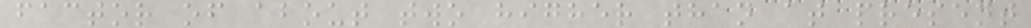factor of about two higher than at present
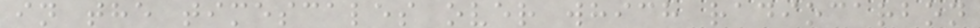in the timescales over which radiocarbon
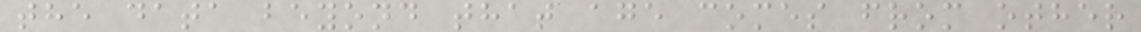the data beyond that age comes from other
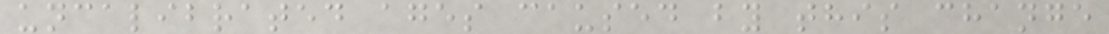uncalibrated ages caused by this change
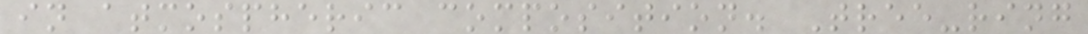in atmospheric composition. Tree-ring
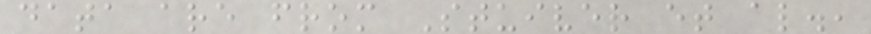data are from Stuiver et al.,
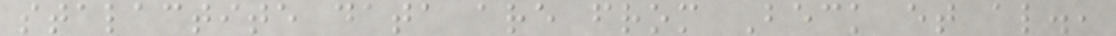stalactite data are from Beck et al.,
